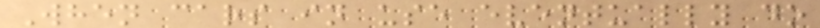When cars in use eventually do
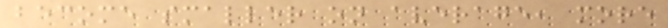become smaller on average, more
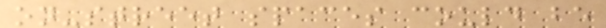on-street spaces could be
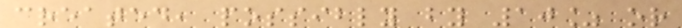created, possibly by 10% or
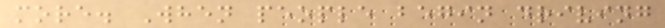more. When people begin driving
